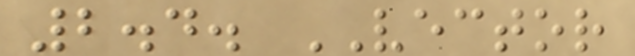2.4. VECTOR
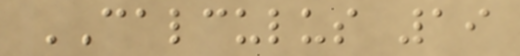CALCULUS 19
